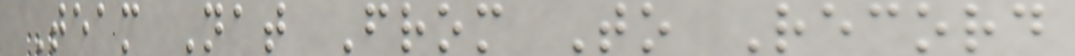Team Nat From To Record
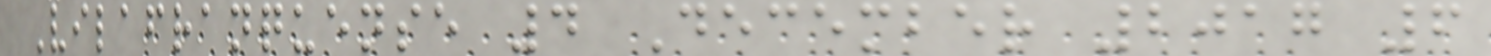Vilafranquense 4 December 2017 6
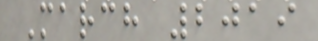March 2019
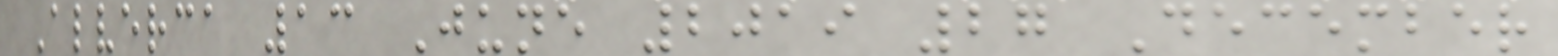Alverca 13 June 2019 27 December
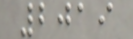2019
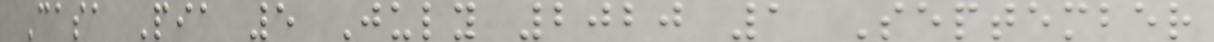Casa Pia 5 July 2020 1 September
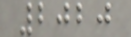2020
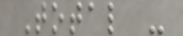Total -
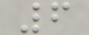6
